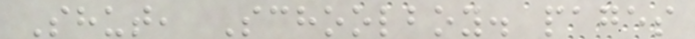Shut, Schoolboy. pages
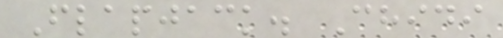Flapjack. Chidi
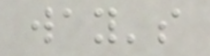way's
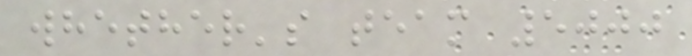whether's team 5000
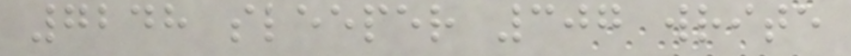7248 sleeper 307 write
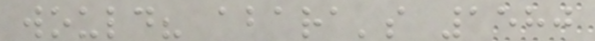would? abara's 1580
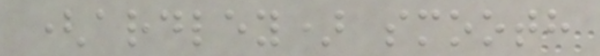(ardley) smooth
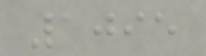1095
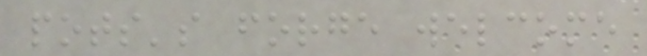pots's forge welcome
